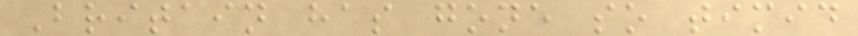Britain has gone so timid
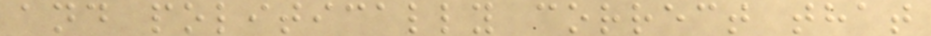and politically correct that
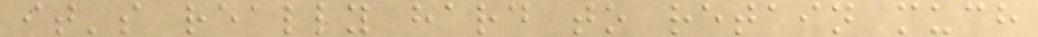it's really hard to retain much
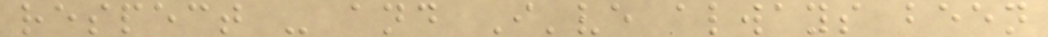respect - and I've always been
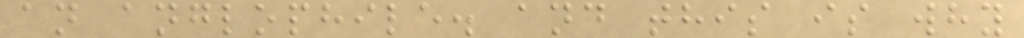an anglophile. and this is why
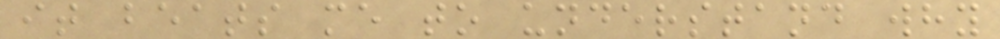it beats me to understand why
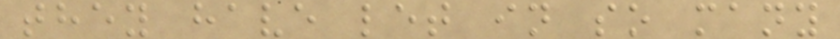they have let in so many
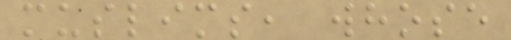muslims, whose
